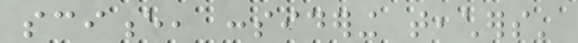science, considering teachers'
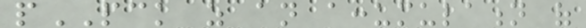pPCK as an accumulation of
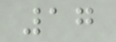17
